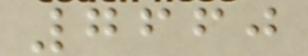7660
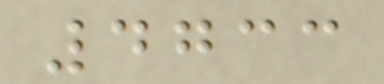4733
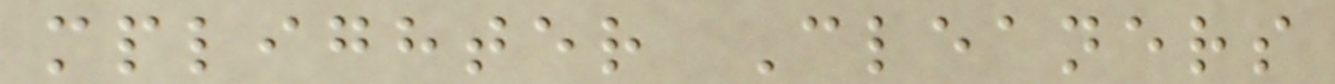mplighter Cleaners
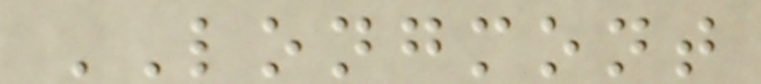LONGMONT
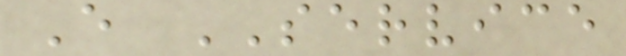E SERVICE
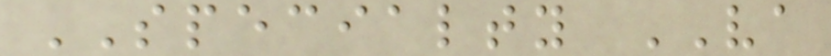SPECIALTY VA
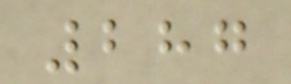287
